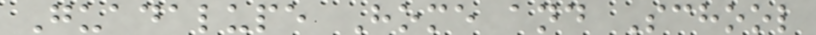Guadalupe Home and School
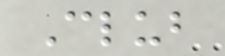Club
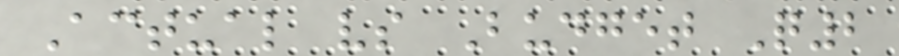Actual vs Budget Q2
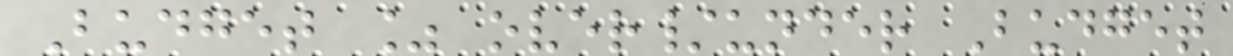Budget % over/under Budget
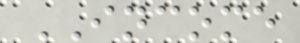INCOME
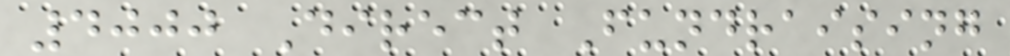4000 Direct Fundraising
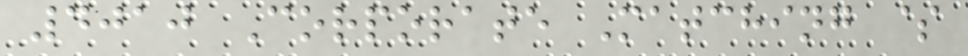4010 Corporate Matching $
